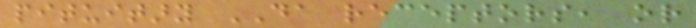pituitary DA receptors, or
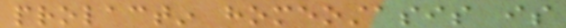prolactin homeostasis is
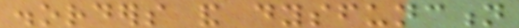disorders and dysfunction
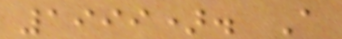1999). A
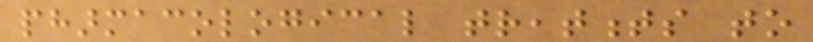pharmacological treatments to
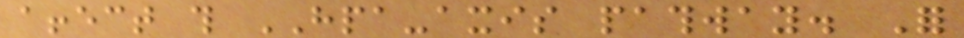affect this HPA-axis pathway. For
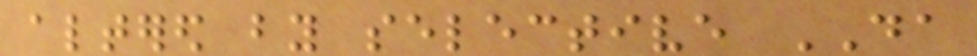altered by selective DA
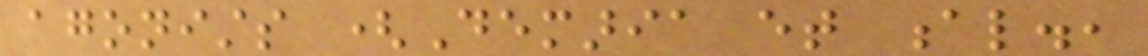agonists (Demaria et al.,
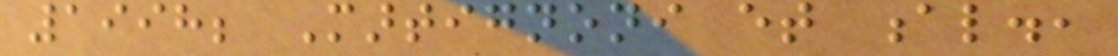1998; Martignoni et al.,
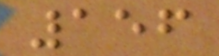156
